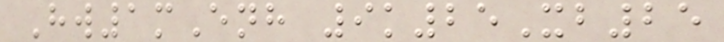Hw1mEnh 9k25Xb25
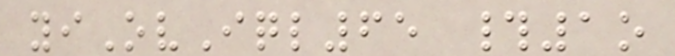yiOvIql65 #1o
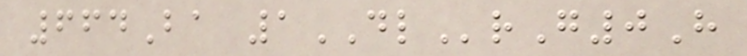664Ba 1DLrG0H
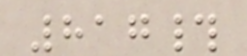817#
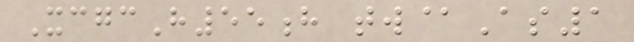XcgcH55h tw@As1
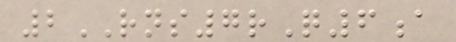2RNS7rQ6a
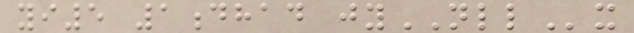yi5 1dhad jyNLLx
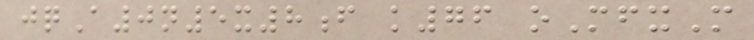jqA0n5x8f k76 oMfxM
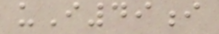uI49i
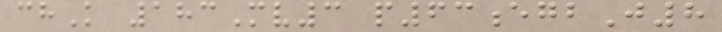chK 183Mv3 p63egbJ8
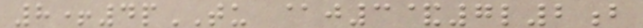8+4pTU @j3&7l2b
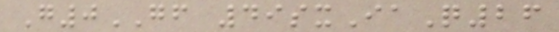G0GF 49sxIaQ26
